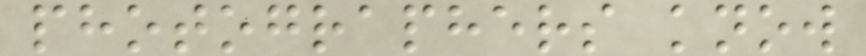photographers know
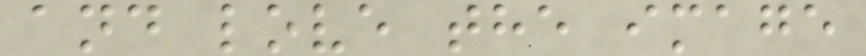and love the image
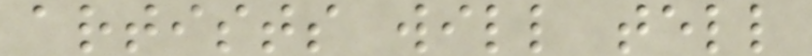artists will tell
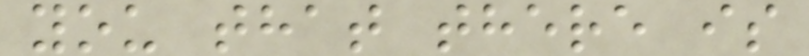you that there is
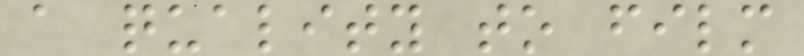a quality to film
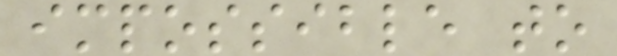impossible to
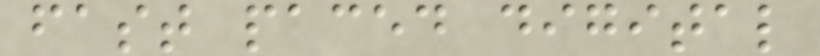fast paced digital
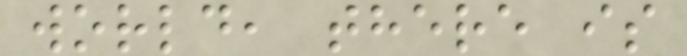world, there is
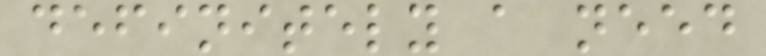definitely a need
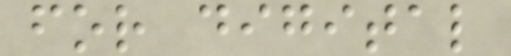for digital
